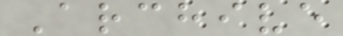Archive
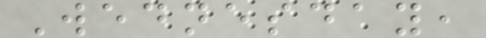Wednesday,
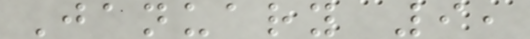January 9,
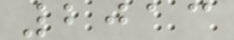2013
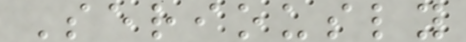Seriously
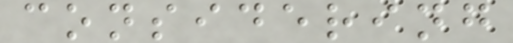considering
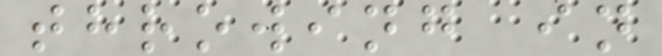throwing in
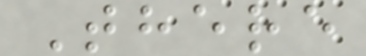There
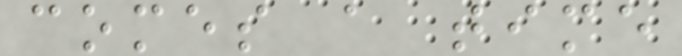comes a time
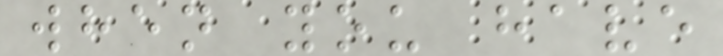when you have
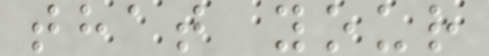that your
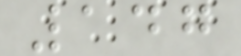147
